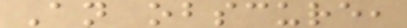An obscure,
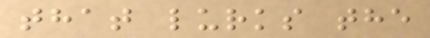that lurks the
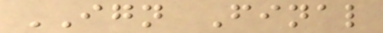IGN Final
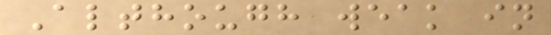Although weak in
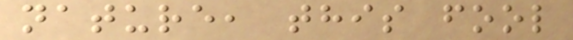nature, this fool
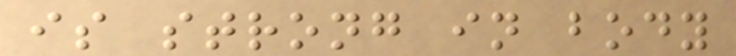is strong in body
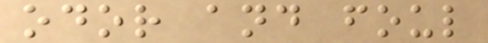odor and foul
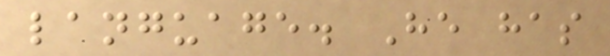language. He has
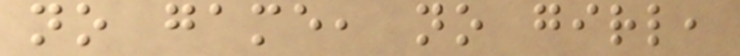no game, no girl,
